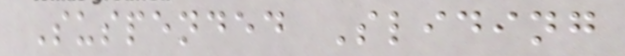Suspended Sliding
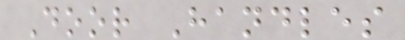Door Handles
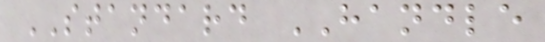STANDARD HANDLE
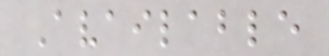Available
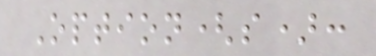Option(s):
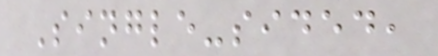Single-sided,
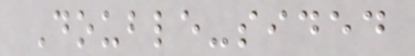Double-sided
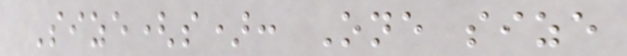Size(s): One size
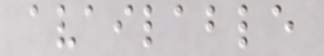available
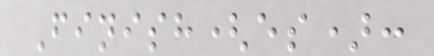Finish(es):
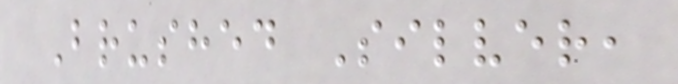Brushed Silver,
